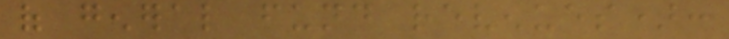of general fund revenues):
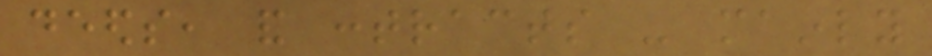deeds, and contracts - mainly
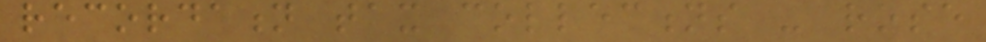recordation tax collections - rose
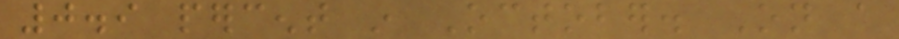0.9 percent in October. On a
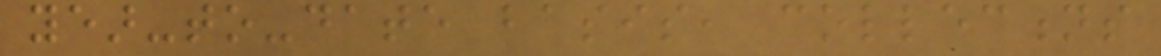year-to-date basis, collections
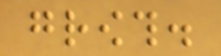growth.
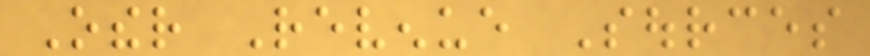Other Revenue Sources
